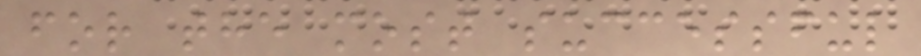for the most successful
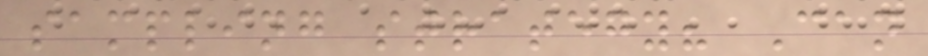sampling strategy? Can
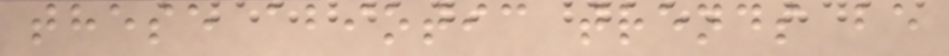these abiotic trends be
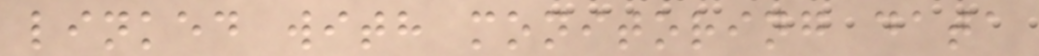linked with monitoring data
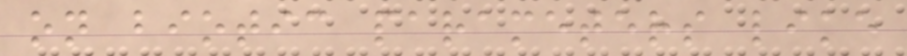on biotic parameters like
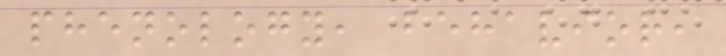phenology, behavior,
